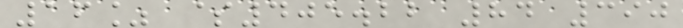16% $405.22 84 390
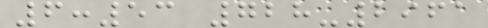6:53 728-2961
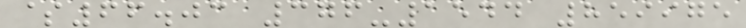$66.03 376-1544 859975
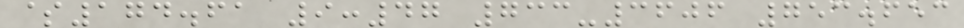$174.61 9:47 733-3606 753.653
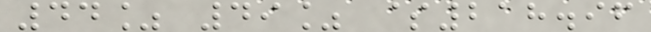44% 49% $218.96
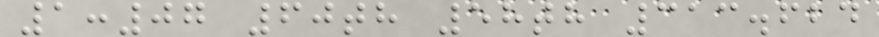1:07 60th 58th 313.624
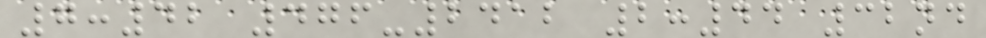7:42 476-2412 2:44 32nd
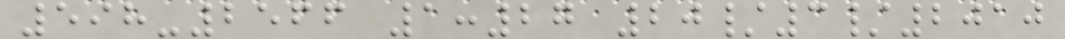598-2566 1:27 20/3/2010
